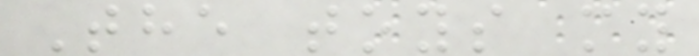The toys my
